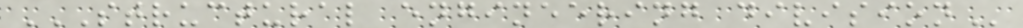STRUCTURAL ENGINEERING DIVISION
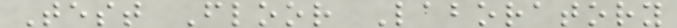Test Floor Laboratory
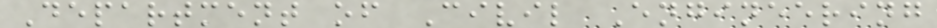Department of Civil Engineering
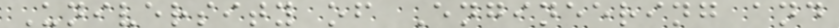University of Engineering and
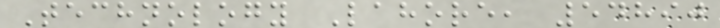Technology Lahore, 54890
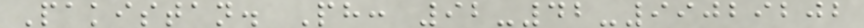Pakistan. Ph: 92-42-99029202
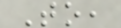To,
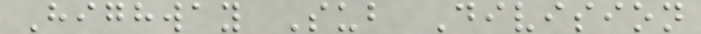Highway Sub Division
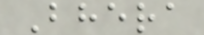Bhera
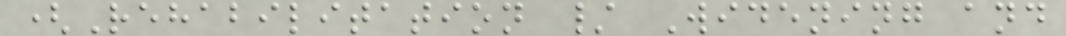(Rehabilitation / Widening and
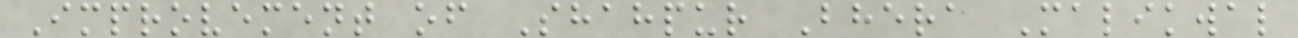Improvement of Shahpur Bhera Malikwal
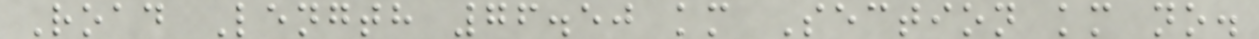Road Length 76.50 km Section km no.
